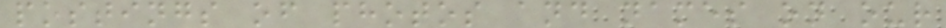postings of photos and names on our
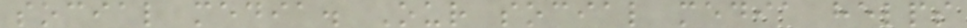social media. Our social media helps
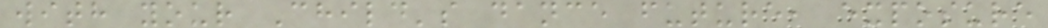with your Child's dance future, exposure
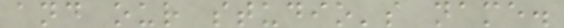and our studio's name.
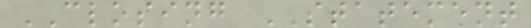CLOSING STATEMENT
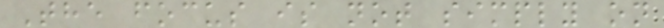The focus is not simply on
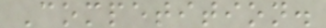Competition.
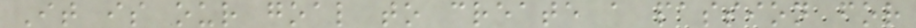It is our goal to create a passion for
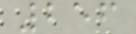256
